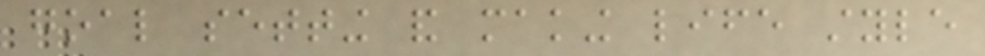goal setting and making life style
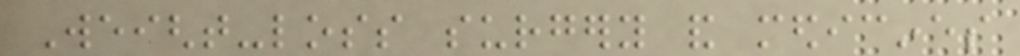Weight-loss surgery and medicines
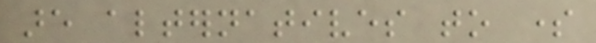are alternatives to some
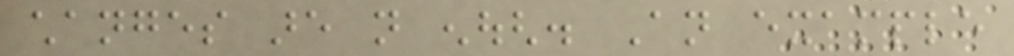changes are not enough. An example
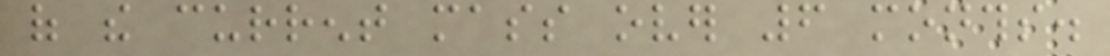of the current mass over 6 months.
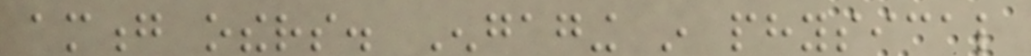among others. Engaging in physical
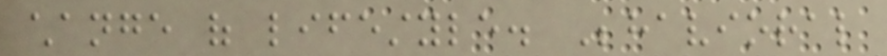change of lifestyle. Behavioral
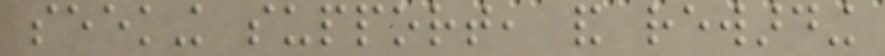seeking support, and rewarding
